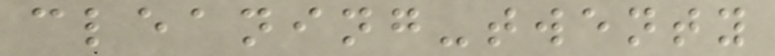cleaning-twenty
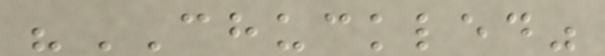"CHUCKLED"
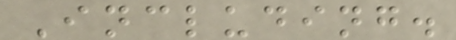Including.
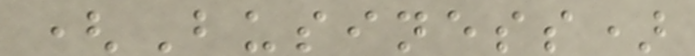(Business)
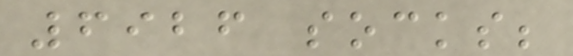6926 socks;
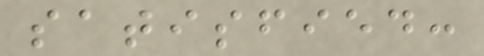satisfied:
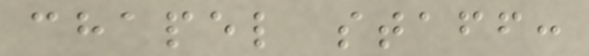chapel staff:
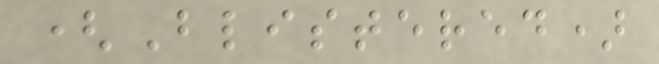(Blistered)
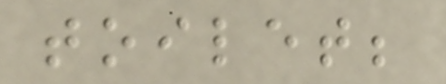toilet;
